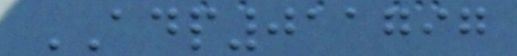ADP011797
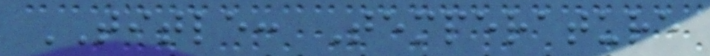TITLE: Temperature
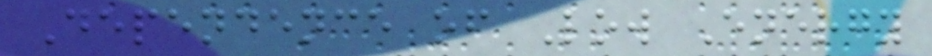Dependence of Low Energy
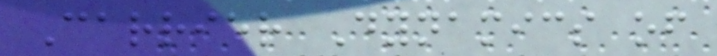Carrier Dynamics of
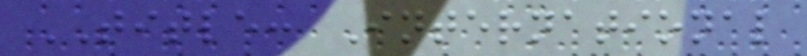TITLE: International
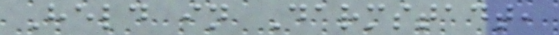Held in Darmstadt,
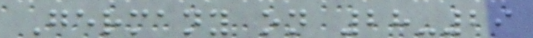Germany on 28-29
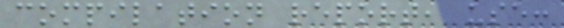compilation report, use:
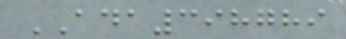ADA398789
